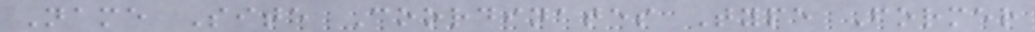Name Site Coordinates Type Former
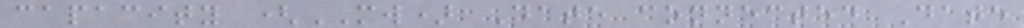capacity (MW) Date connected Date
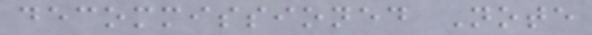decommissioned Note
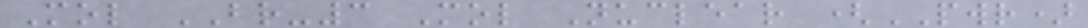Mol BR-3 Mol Nuclear (PWR)
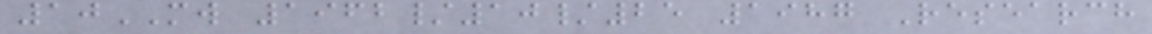10MW 1962/10/25 1987 Research
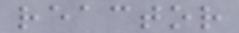reactor
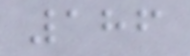186
